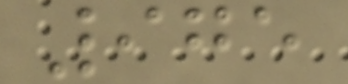975
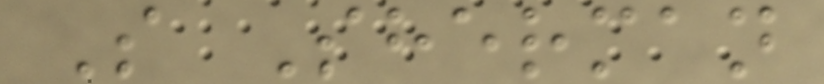S Sherman
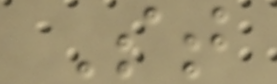St
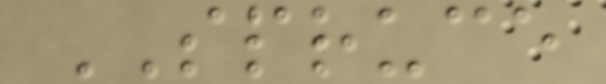SPRUCE
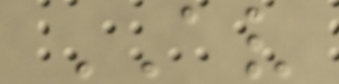AV
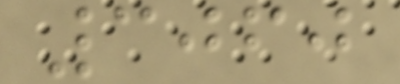3060
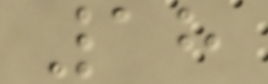18
